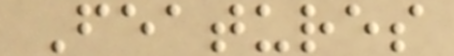Features
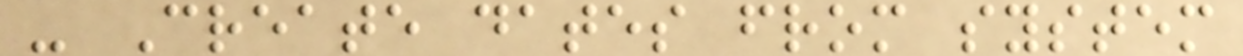- Create dates from system
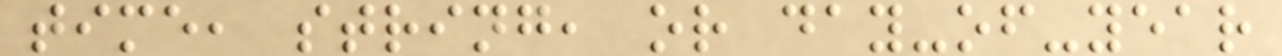time, string, or day-of-year
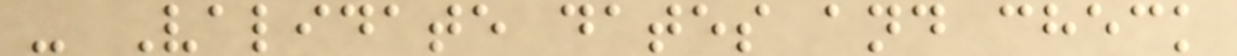- Validate dates and check
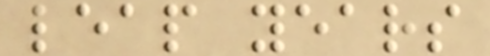leap years
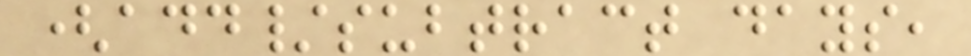(add/subtract days,
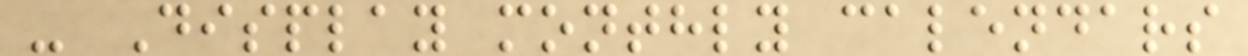- Display monthly calendars
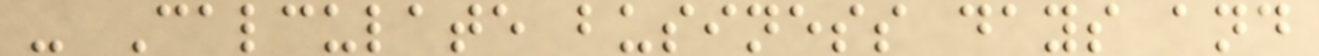- Calculate business days and
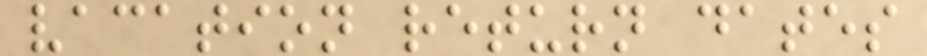vacation return dates
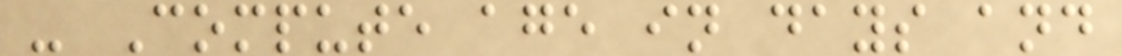- Compute age in days and
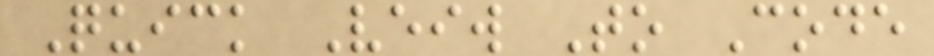Quick Veiw To Code
